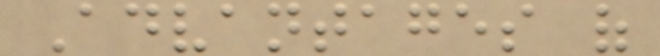Advantages of
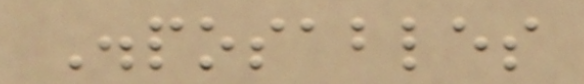Disposables
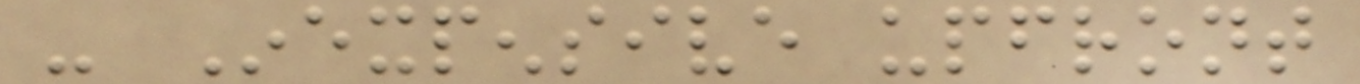- Inexpensive upfront
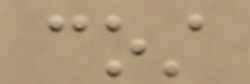cost
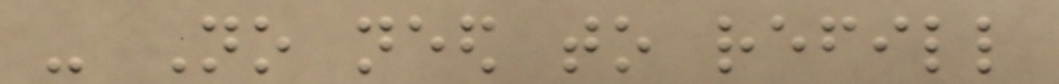- No need to refill
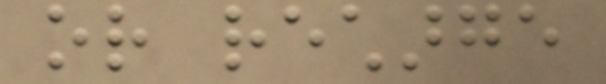or recharge
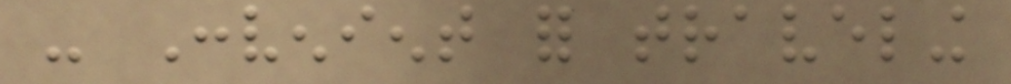- Convenient for traveling
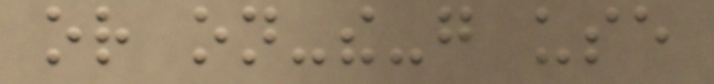or on-the-go use
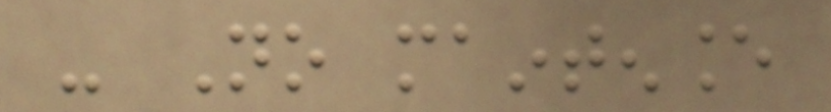- No maintenance
